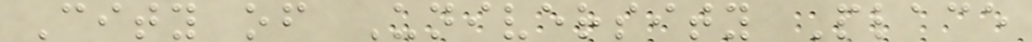City of University Place
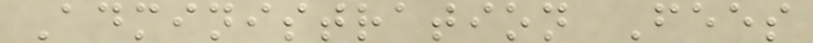Administration Fees
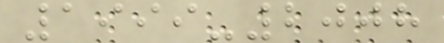1999-2008
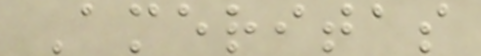Ameritas
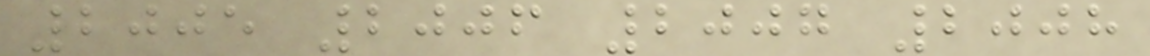2005 2006 2007 2008
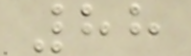88
